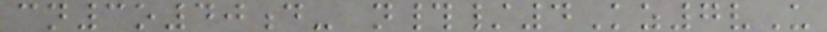cn3o40d- n#/4Kz7vU
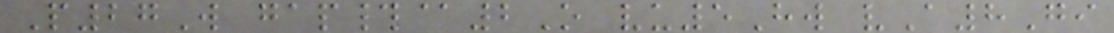P27W gap#@2O vu5Hw vA8Gi
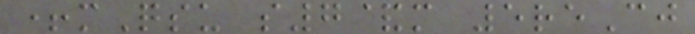+mQsu s7&m 5reCj
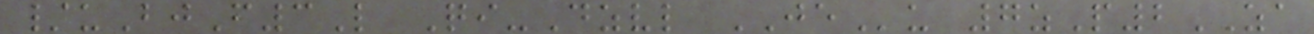/uBjF3L Qi-Dzvl JEu 7zP2ZA
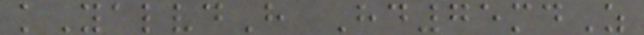kYalvdH Hd75mdZ
